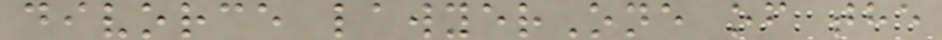divorce lawyerOne of the
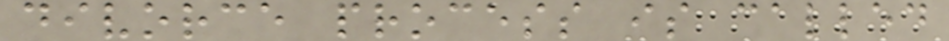divorce process is called
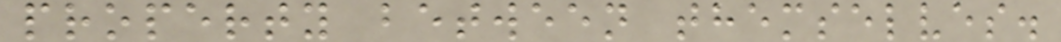property between themselves.
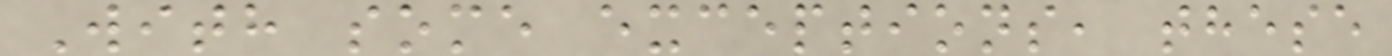With some exceptions, these
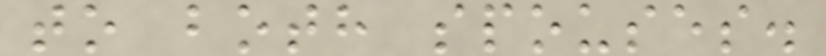to both spouses.
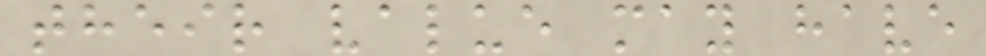their value may have
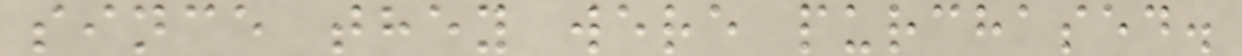since they were purchased.
